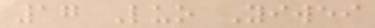17 Luo Yiwei
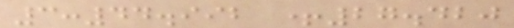3:44.992 +27.420
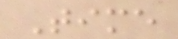Time
